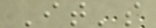It's
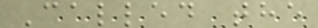Called the
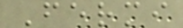Fermi
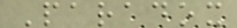Paradox
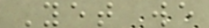Yet we
